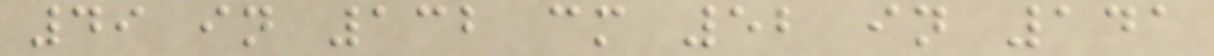49 in 132 cm 52 in 141
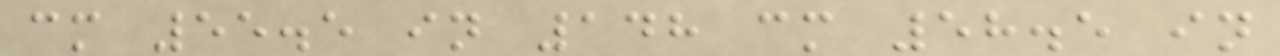cm 55.5 in 148 cm 58.5 in
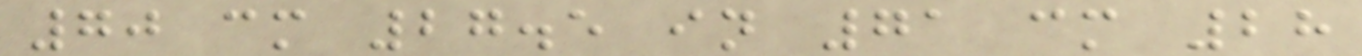70 cm 27.5 in 71 cm 28
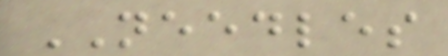NEEDLES
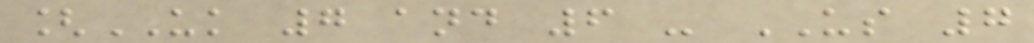[UK 7 and 6 - US 7
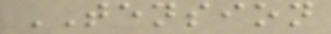TENSION
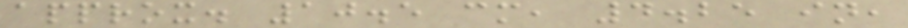approx. 10.5 cm, 4.25 in,
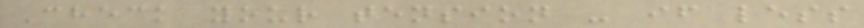Check your tension - if less
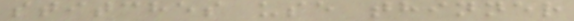stitches use thinner
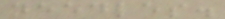needles.
